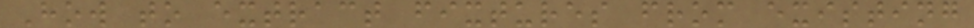How to extract fixtures from existing
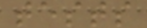tests
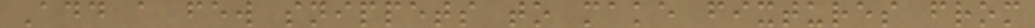Add a few snippets to make fixtures from
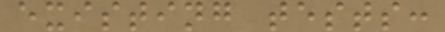existing tests:
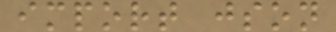import json
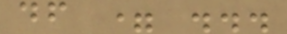df = ...
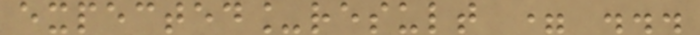expected_result = ...
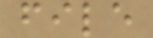file
